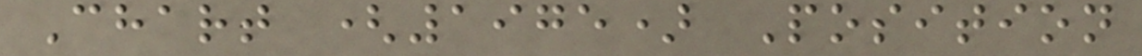Chart (1975) Position
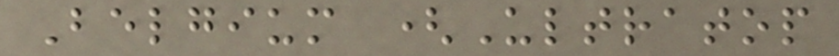Belgium (Ultratop
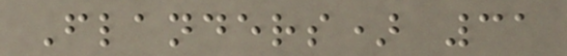Flanders) 31
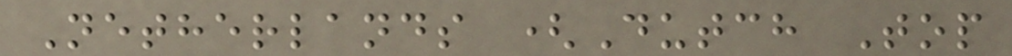Netherlands (Dutch Top
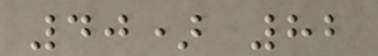40) 82
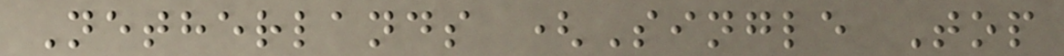Netherlands (Single Top
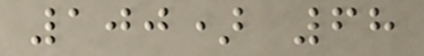100) 68
